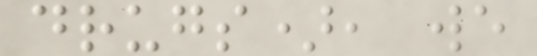drugs), we
